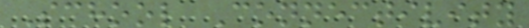School Connectivity
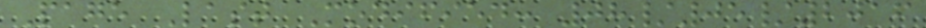Page Last Modified: 08/05/2016
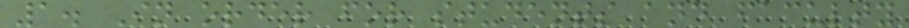1. In order for students and faculty
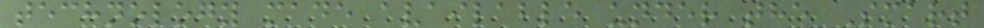technology made available under the Smart
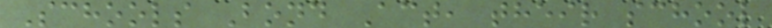Schools Bond Act, their school
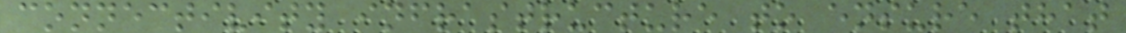connectivity infrastructure to ensure that
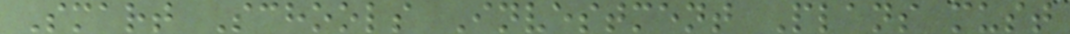Smart Schools Investment Plans must
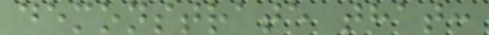demonstrate that:
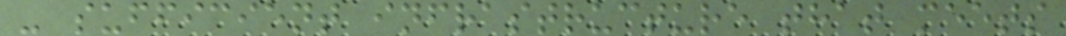- sufficient infrastructure that meets
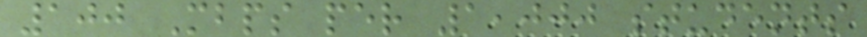100 Mbps per 1,000 students
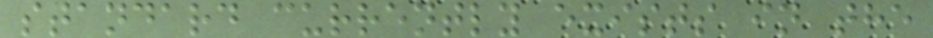standard currently exists in the
